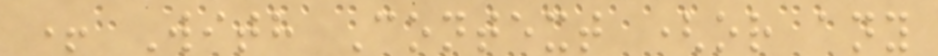+ With Context (or any
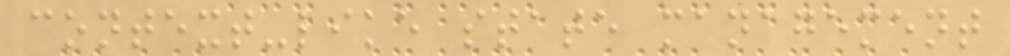context-like state management
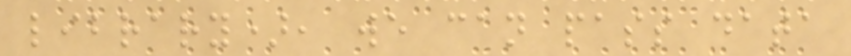library), we can pass data
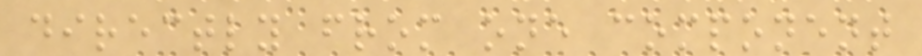directly from one component
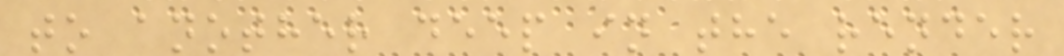to another deep in the render
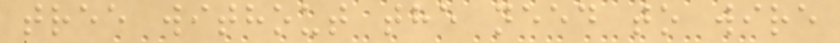tree without the need to wire
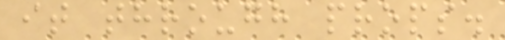it through props.
